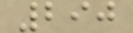290
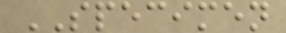SPECIMEN
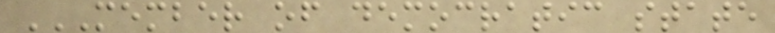MEMBER OF DEMOCRATIC STATE
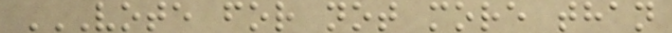VOTE FOR NOT MORE THAN
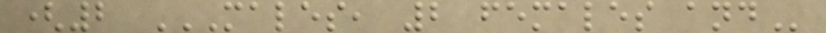(2 MALES, 2 FEMALES AND
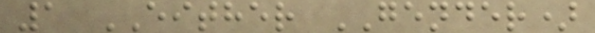1 EITHER GENDER)
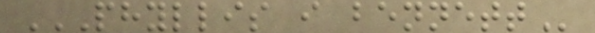PHYLLIS I BENNETT
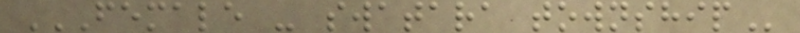FEMALE - SWATARA TOWNSHIP
